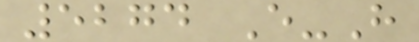5274 E-H
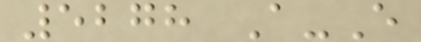5278 A-E
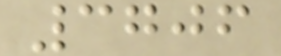3706
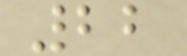22
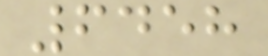6458
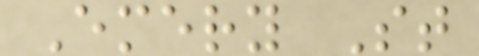Emery St
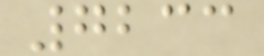7233
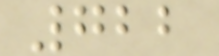722
